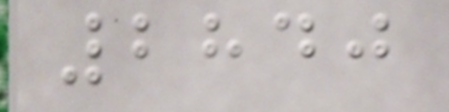2840
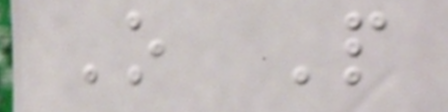O P
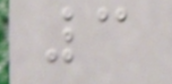3
